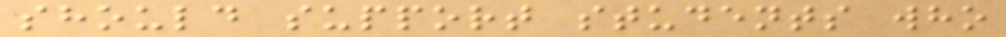should support students who
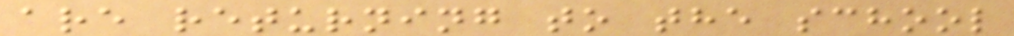are returning to the school
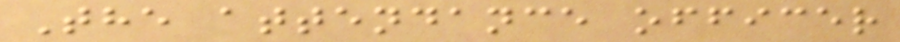The attendance officer
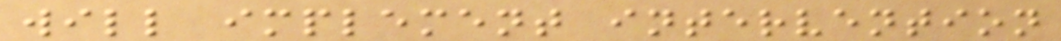will implement intervention
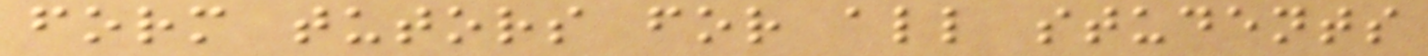form tutors for all students
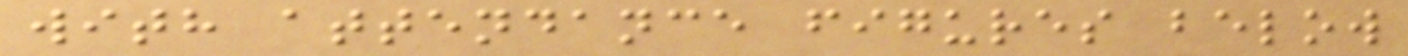with attendance figures below
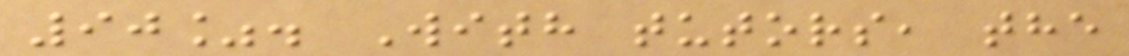90%. With tutors, the
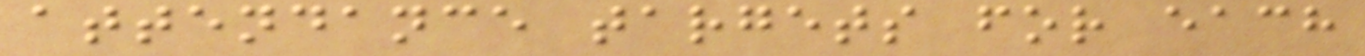attendance targets for each
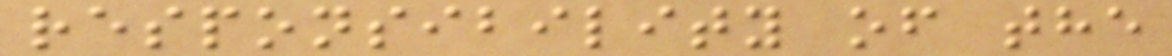responsibility of the
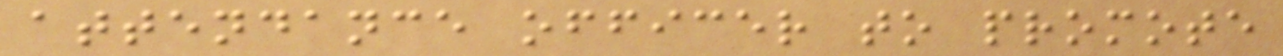attendance officer to promote
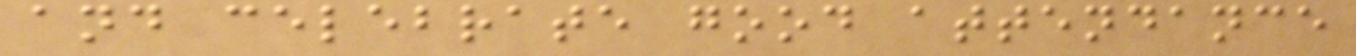and celebrate good attendance
